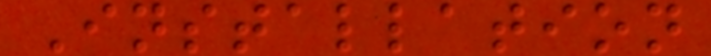Installation
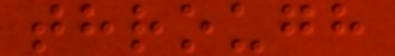through
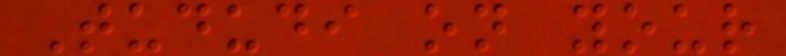Tududi on your
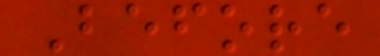Before
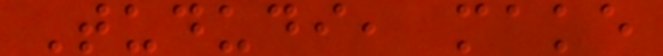Tududi, make
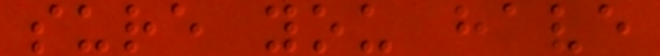sure you have
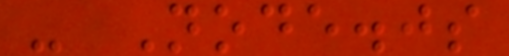- Node.js
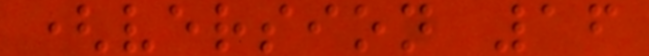(version 16
